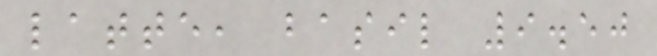latte, basil 9.50
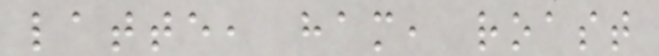latte, ham, roast
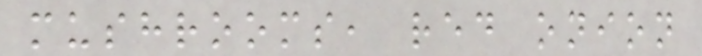mushrooms, red onion
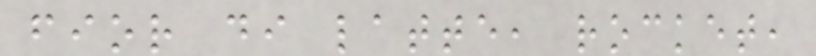fior di latte, rocket,
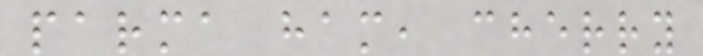parma ham, cherry
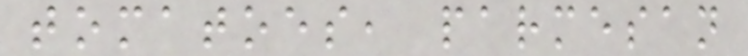tomatoes, parmesan
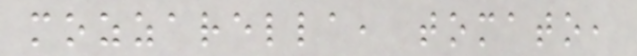mozzarella, tomato,
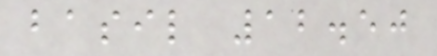basil 12.50
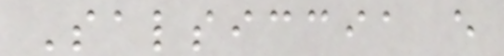Salsiccia e
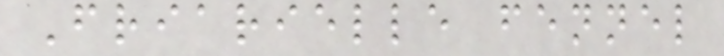Friarielle fennel
